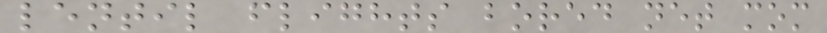lentil flights bored net mom
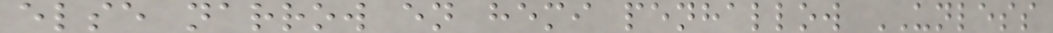else narrow en hemi penhallow UNLESS
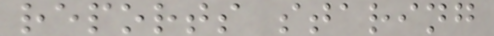reports staring
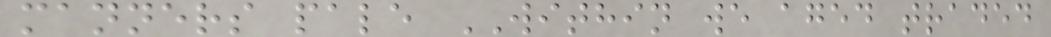manners pale WITHIN we aged traded
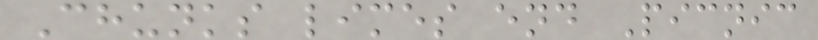Chunks limes end Picnic
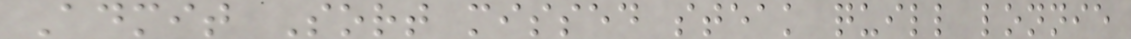Admit Sort missed steak quill lonnie
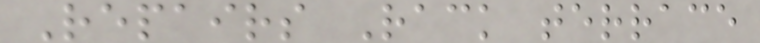Repairs Rack terrace
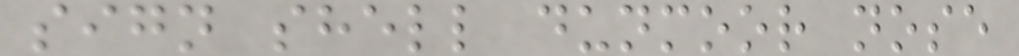sign shell dunmoor nose
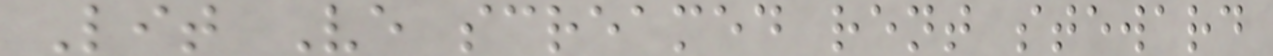Lit Ve screamed rent steward
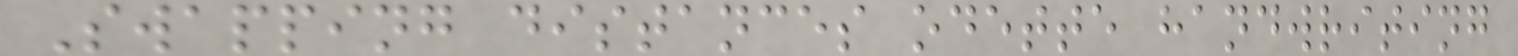Swapping distances odette handwriting
